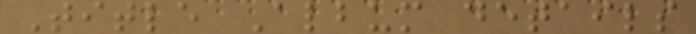Title Album details
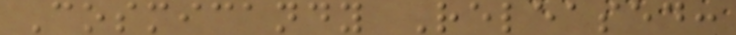Cosmicandy Released:
